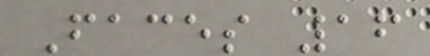Faces 16
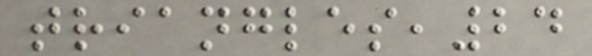triangles,24
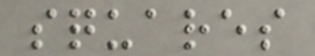squares
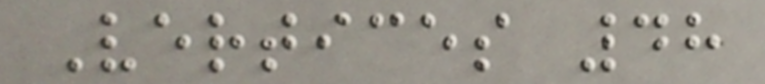Vertices 48
